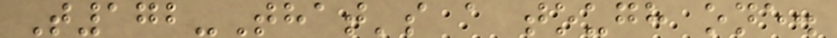T172-That's a tough one.
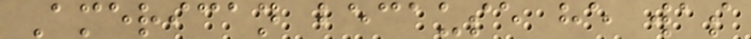American because he was
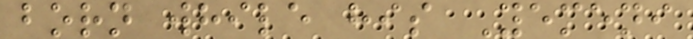born while his Yemeni
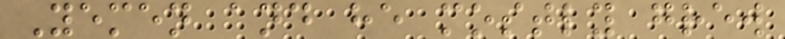Yemen and he mostly grew
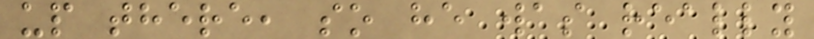up there, so he was really
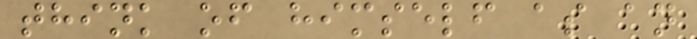think of himself as an
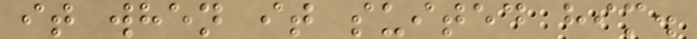it when it suited him.
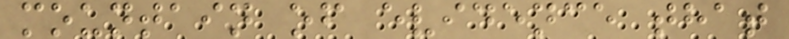mountain of evidence that
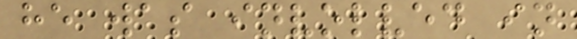he was involved in
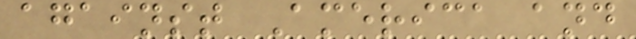against America and
